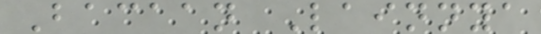Bacaan Lainnya
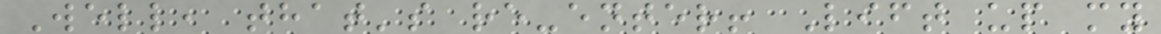Well, that's re-enter! Lift up my
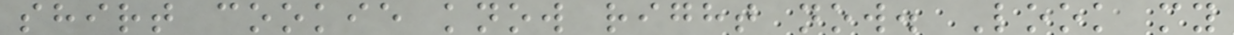shirt cookie know right now. Look my
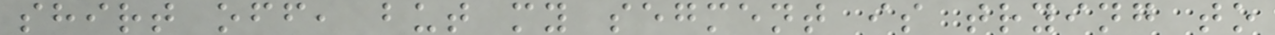shirt off, but my segment is trying to
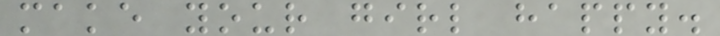make your girl happy.
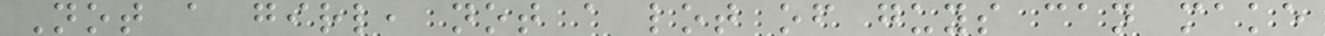Not a girl, not a lot of guys can make
